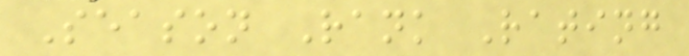Season Rank Rating
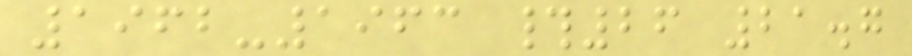1962-1963 #26 21.7
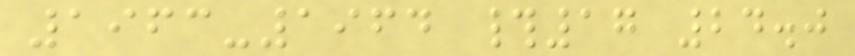1963-1964 #17 24.0
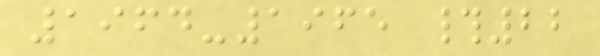1964-1965 #22
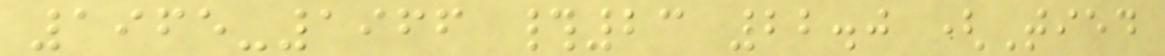1965-1966 #23 22.0 (Tied
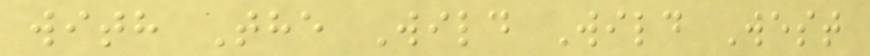with The Wild Wild West
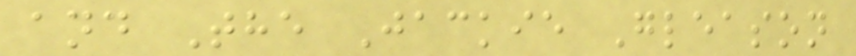and The Jackie Gleason
